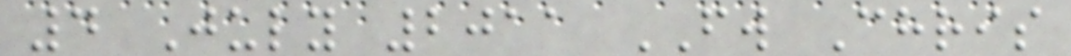4 July 2011 FW Chris
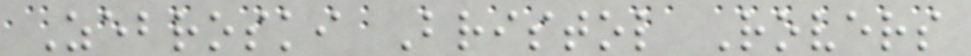Zebroski Bristol Rovers
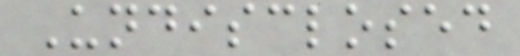Undisclosed
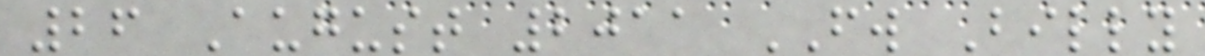26 August 2011 FW Billy
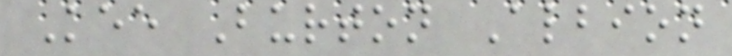Kee Burton Albion
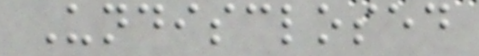Undisclosed
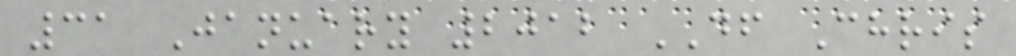31 January 2012 DF Chris
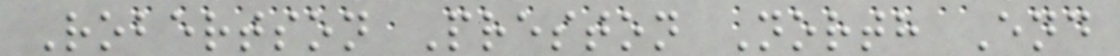Robertson Preston North End
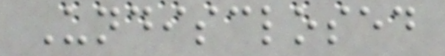Undisclosed
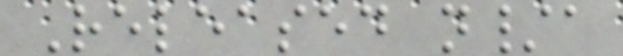Released n/a
